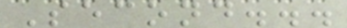Second...
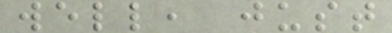well, just
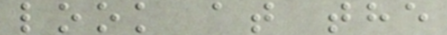look at the
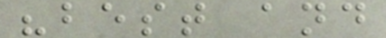"best and
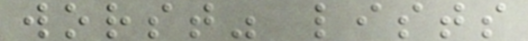worst" lists
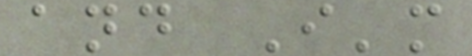and I'm
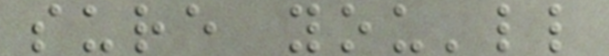sure you'll
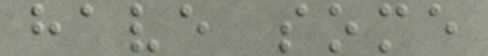have some
